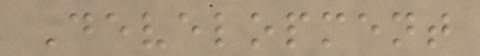Development
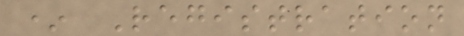* Registration
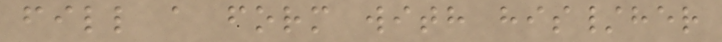fill a form with his/her
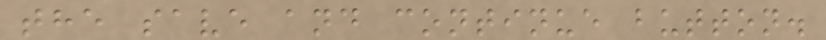the save and continue button.
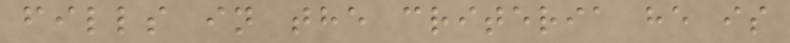fills in the criteria he is
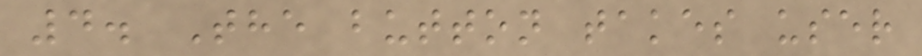4. The button takes user
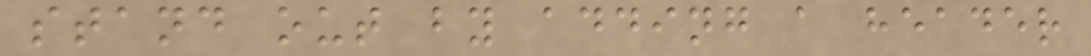stand out by adding a header
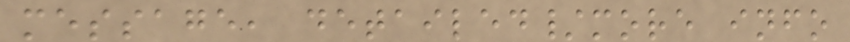message, detailed/more info
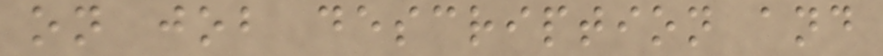on job description and
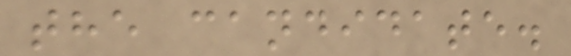the candidate.
